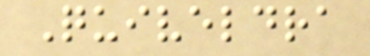Quiveldra
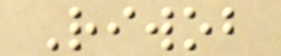Riwob
